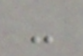-
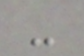-
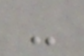-
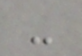-
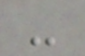-
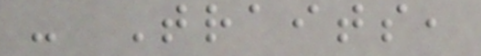- Traits,
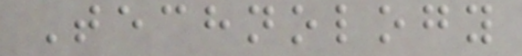Technology
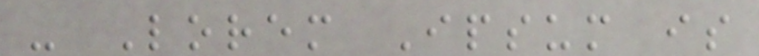- Lorem Ipsum is
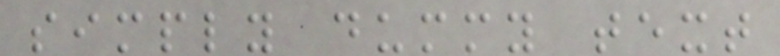simply dummy text
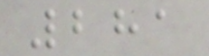281
